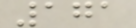171
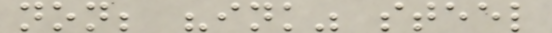non; "ink" steel
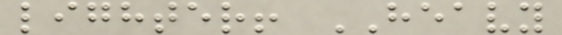lighter! HEAVY
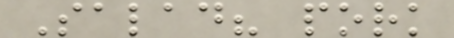Salad? pork
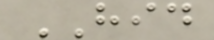HID
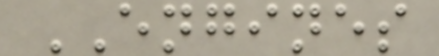ENGINES
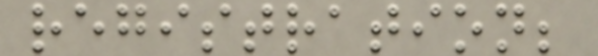registration;
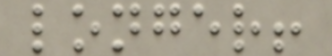longer!
